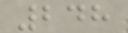248
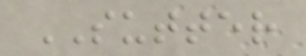SUTTER
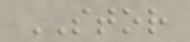STOR
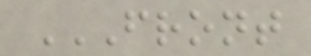FRONT
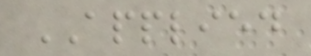APPLIED
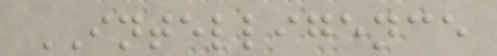INTELLIGENCE
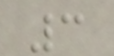3
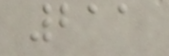211
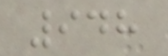948
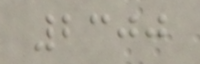2300
